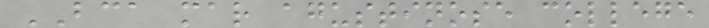BCA mar agustinose college
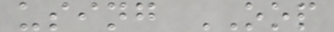using OOP
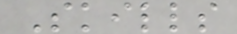Skills
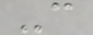-c
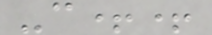-c++
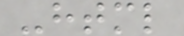-html
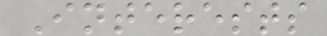Interests
